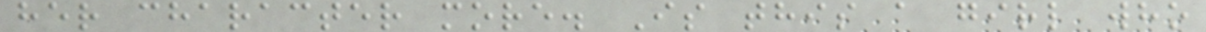her character more. Is this a girl who
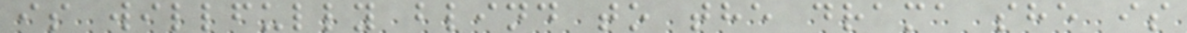is willfully blind to the drama she is
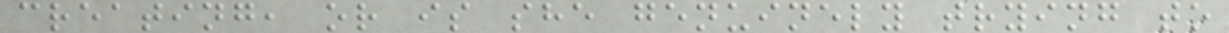creating, or is she genuinely trying to
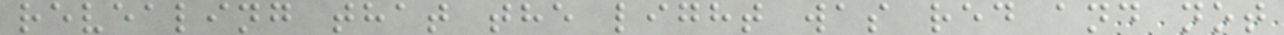revealing that the light was red and not
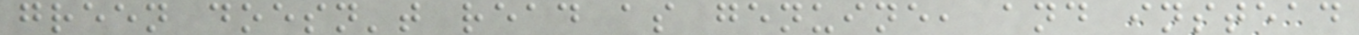green doesn't read as genuine, and instead
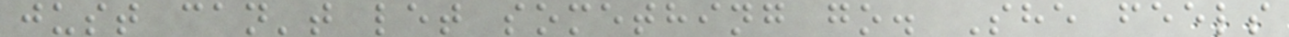just can't let something go. She feels
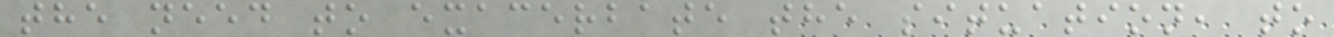the need to exacerbate the situation, to
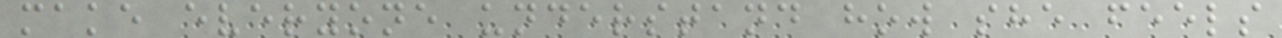make everyone understand how she feels
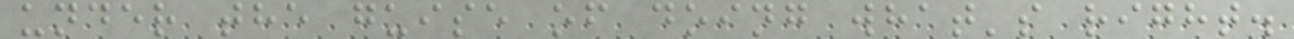under the guise of doing what's right.
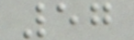57
